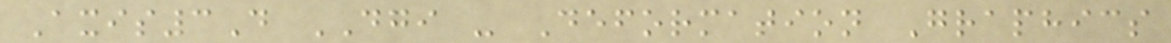Axis3D DGI - Deformation Graphics
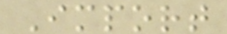Import
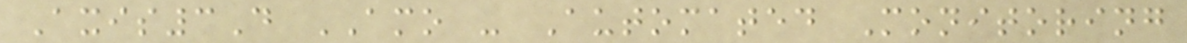Axis3D AMO - Automated Monitoring
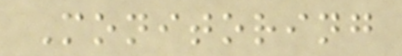Monitoring
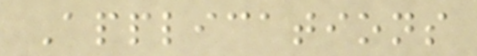Applications
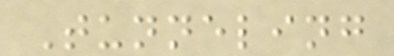Tunneling
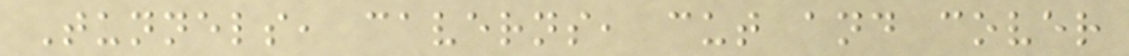Tunnels, caverns, cut and cover
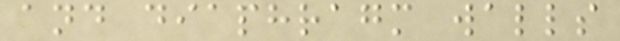and diaphragm walls
